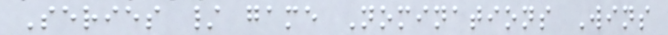Series / game Nominations Wins
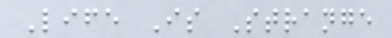Life Is Strange
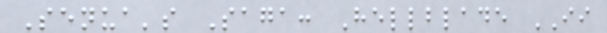Senua's Saga: Hellblade II
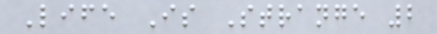Life Is Strange 2
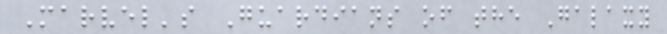Marvel's Guardians of the Galaxy
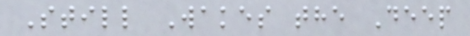Still Wakes the Deep
